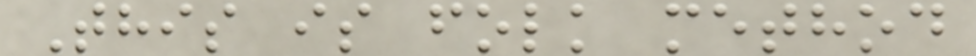This is folk method
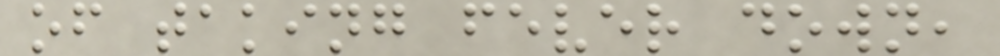of taking fever down,
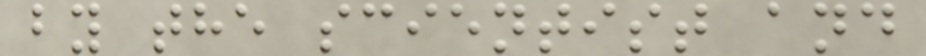by the scientist and
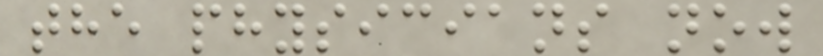the physicians now
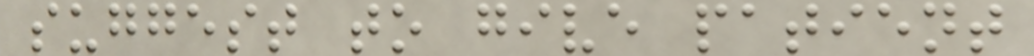suggest to give patient
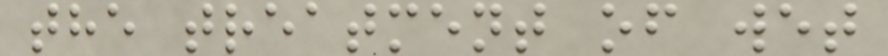the treatment of wet
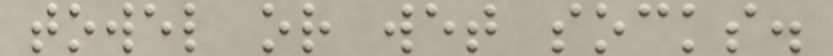towel or wet socks.
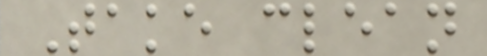Take clean
